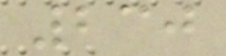230
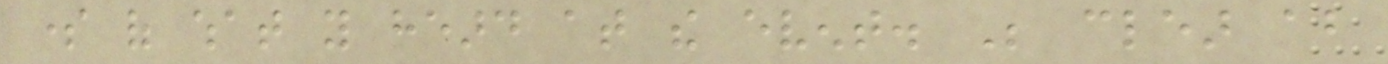some of what you heard at the event. Be clear about
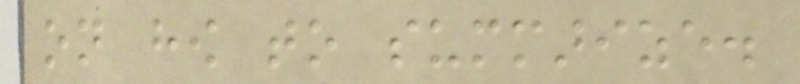on how to summarize.
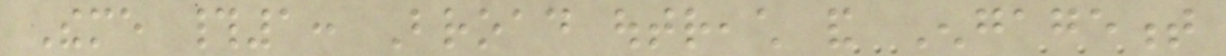Theme #1: Broad outreach and Engagement
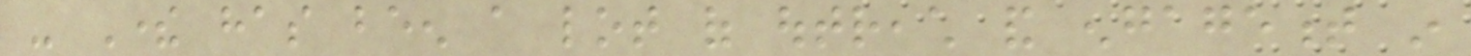- There has been a lot of outreach and engagement in
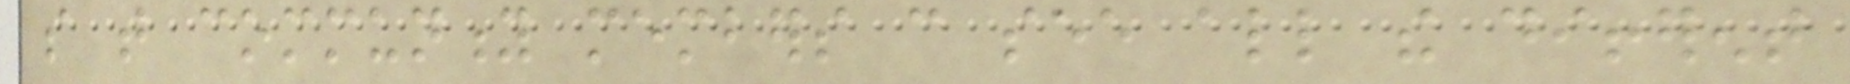so that community members can see all the different
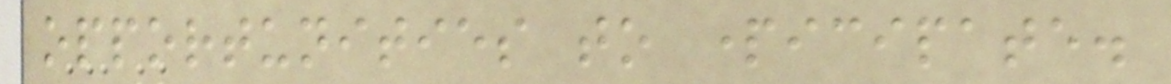opportunities to participate.
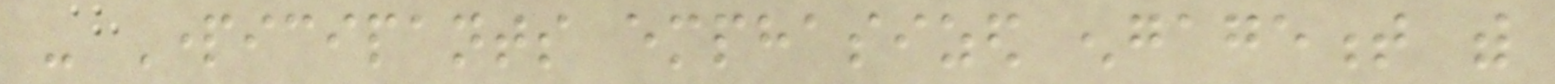- Participants emphasized engagement with
